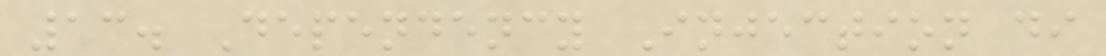13. Dependency Injection di
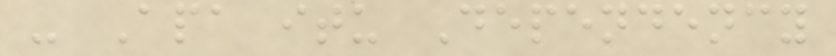- Apa itu Dependency
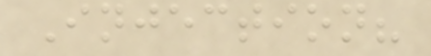Injection?
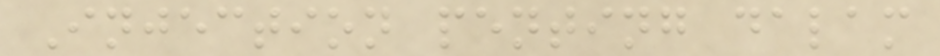Injection penting dalam
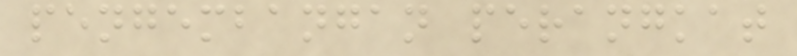pengembangan perangkat
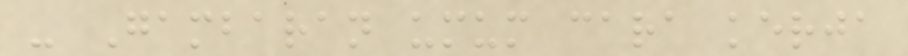- Gambaran umum cara kerja
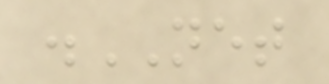.NET
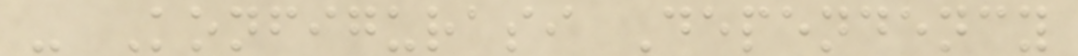- Konfigurasi Dependency
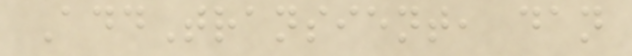AddTransient, dan
